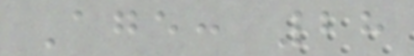Age: 28
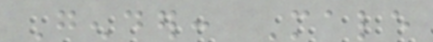Gender: Male
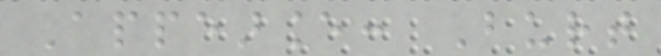Appearance: Burt
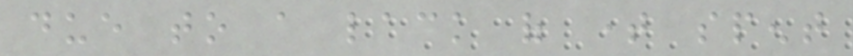due to a lack of time spent
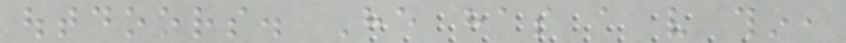outdoors. He has a very thin,
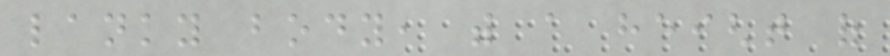lanky body, with a height of
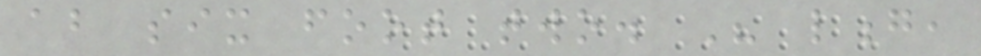about six foot two. His long,
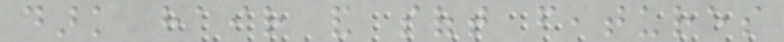dark hair and soft features
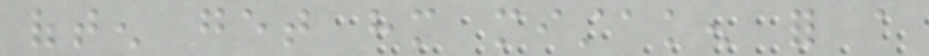often get him mistaken for a
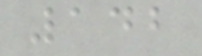142
